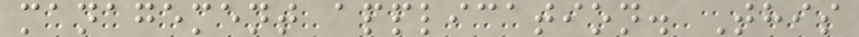management application. This
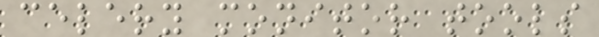celery monitor tools
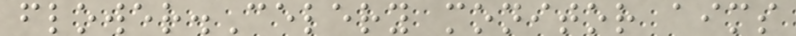flower.Celery monitor aims
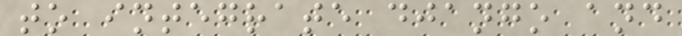to integrate django and
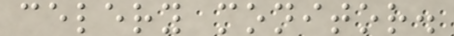celery monitor.
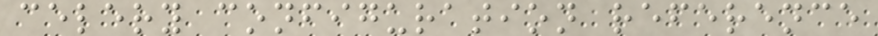celery configuration reference
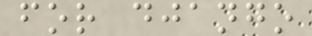for django
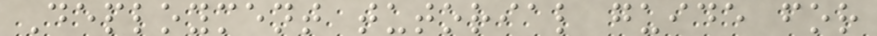Deployment tutorial guide for
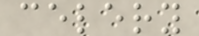celery
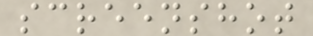screenshot
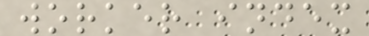worker index
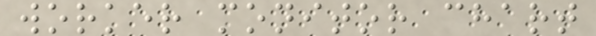worker monitor chart
